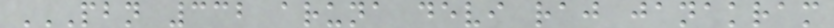PBN 332 ARUNA DEVI RAJ JANAKRAM
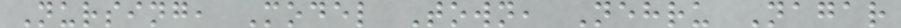Nursing, Model Town, Nehru Nagar
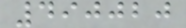490020
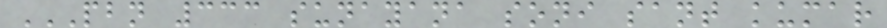PBN 333 SUNAYANA SONI SANT KUMAR
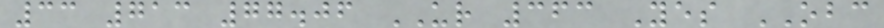33 713 77.06 UR 363 Yes OBC
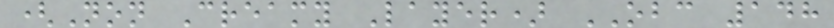(Non Creamy Layer) OBC 148
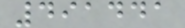491441
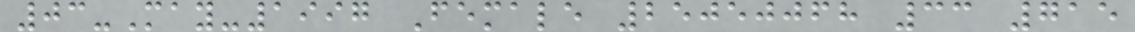03-May-1997 Female 25050068 33 715
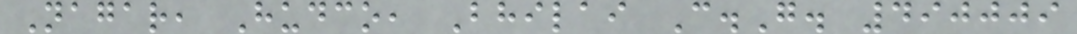Nagar, Hudco, Bhilai C.G. 490009
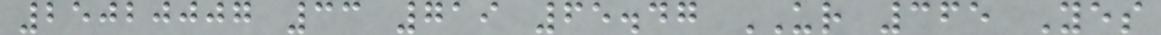25020007 33 719 65.47 UR 365 Yes
